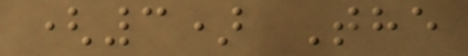(3) The
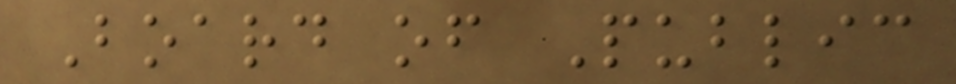Board of Public
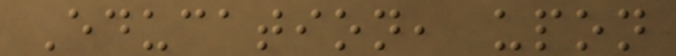Education, upon
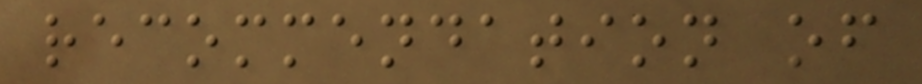recommendation of
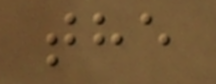the
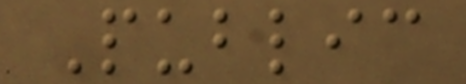Public
